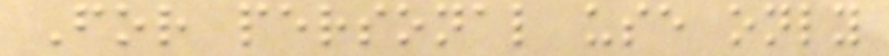For personal use only
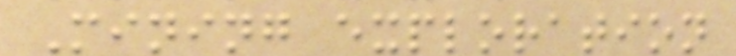Mining exploration
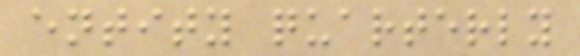entity quarterly
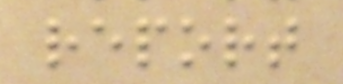report
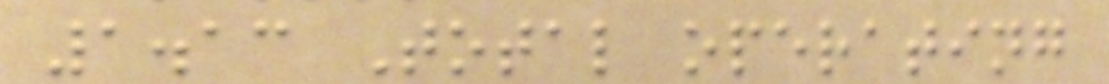1.13 Total operating
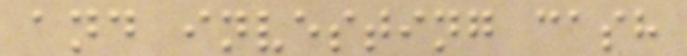and investing cash
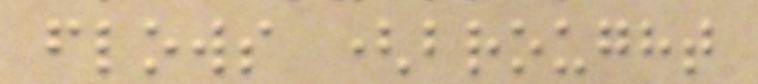flows (brought
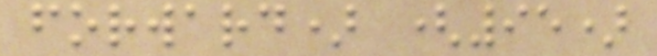forward) (95)
